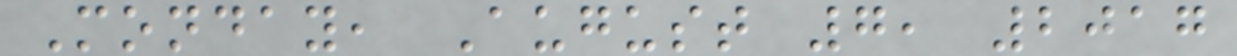Monday, August 7, 2017
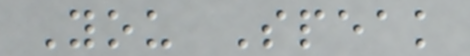You Speak
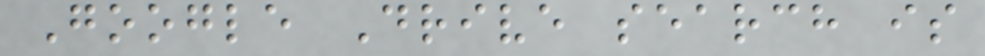Google Drive search is
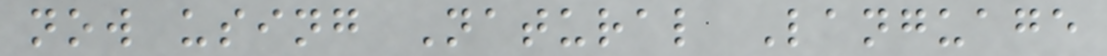now using Natural Language
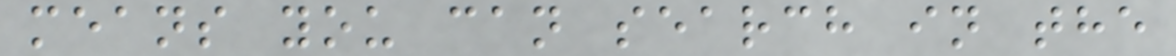means you can search in the
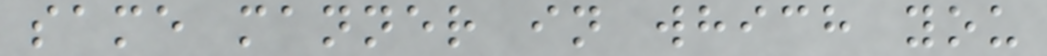same manner in which you
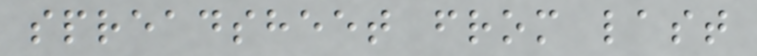spreadsheet from last
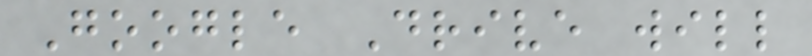Google Drive will
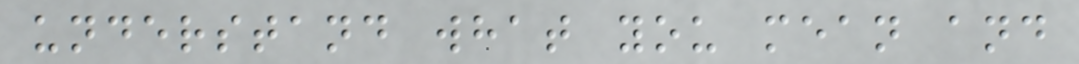understand what you mean and
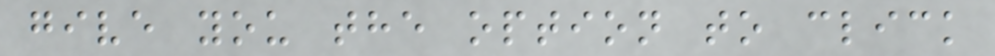give you the option to click
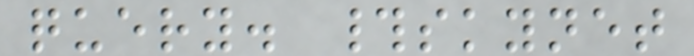query. #skynet
